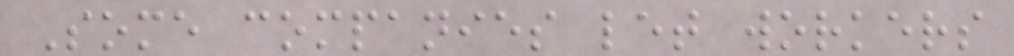Some companies let workers
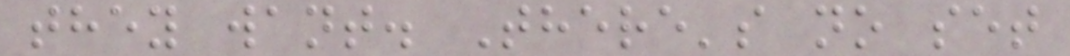they want. There's no set
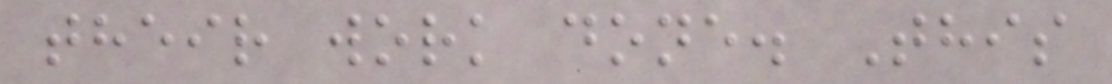their work done. This
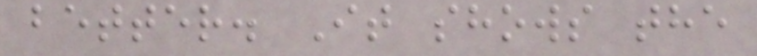better. It shows the
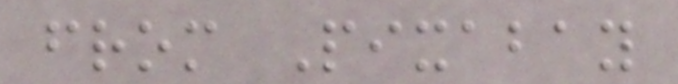from Pixabay
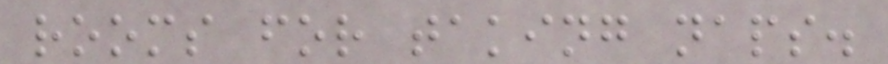rooms for taking naps.
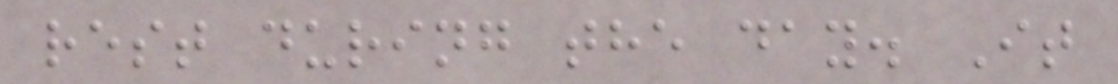rest during the day. It
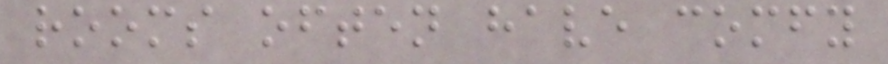rooms often have comfy
